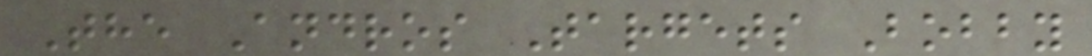The Andros Targets Bobby
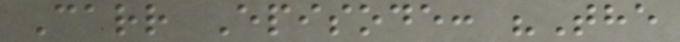Carr Episode: "The
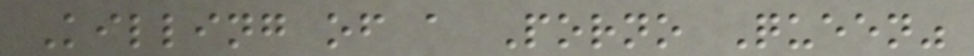Killing of a Porno Queen"
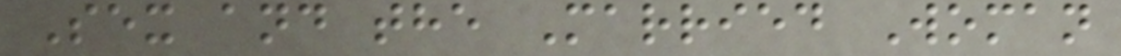Sex and the Married Woman
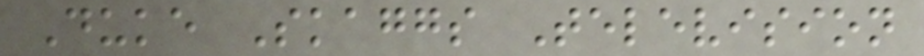Duke Skaggs Television
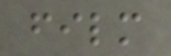film
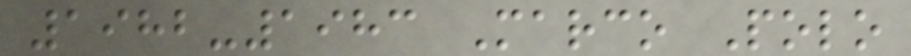1982-1983 Marco Polo
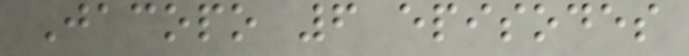Jacopo 6 episodes
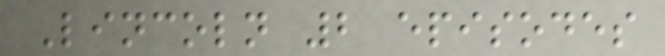Lincoln 2 episodes
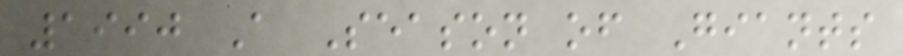1990 A Season of Giants
